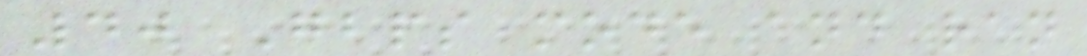40 Gbps mode and ran
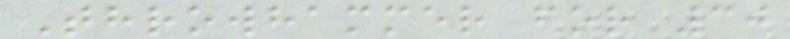Throwhammer for 30
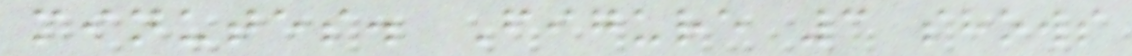minutes. Figure 3 shows
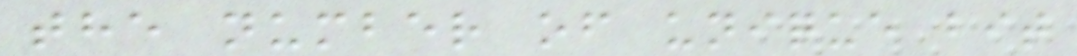the number of unique bit
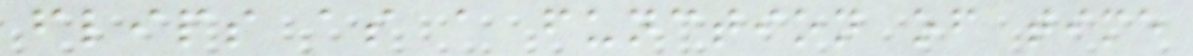flips as a function of time
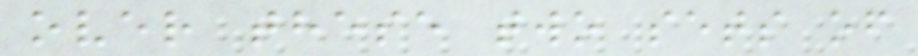over these two sets of
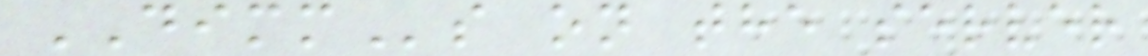DIMMs on the server
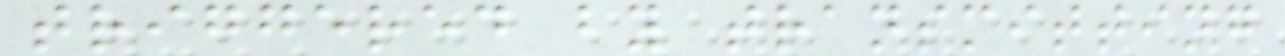triggered by transmitting
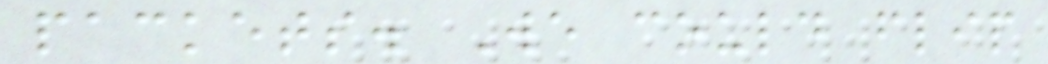packets. We could flip
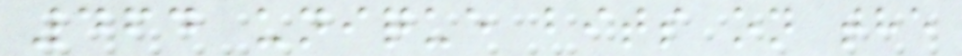464 unique bits on the
